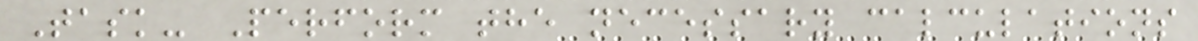Task- Perform the necessary calculations
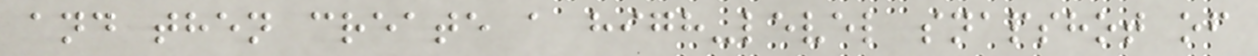and then create a high-level snapshot of
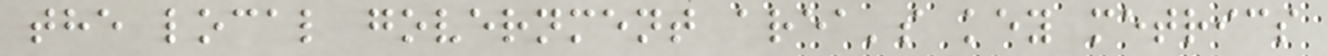the local government area's key metrics
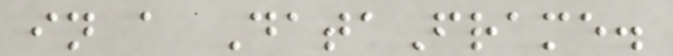in a DataFrame.
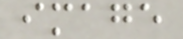image
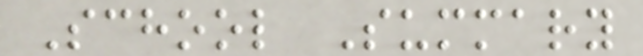School Summary
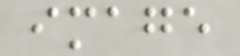image
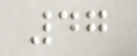47
